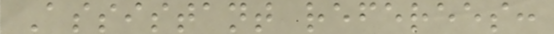Assistant referees:
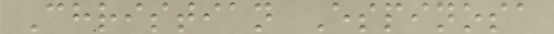Christian Espinosa
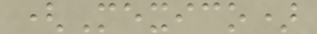(Mexico)
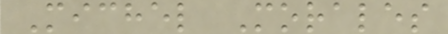Michel Morales
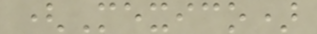(Mexico)
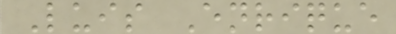Luis Enrique
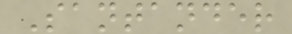Santander
